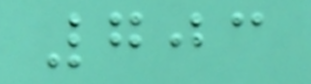703
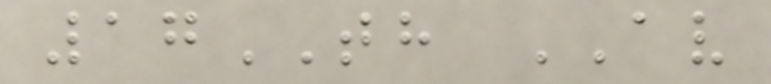17TH AV
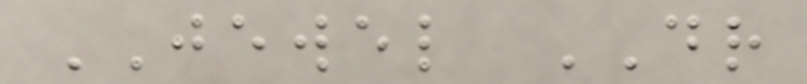JEWEL DR
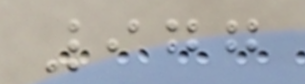977
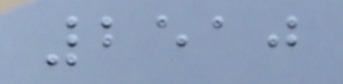2510
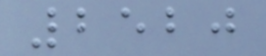2520
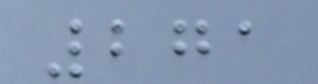271
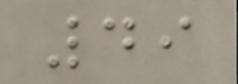49
